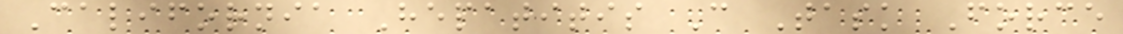California Hepatitis C Task Force
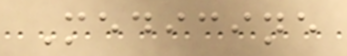Medicine
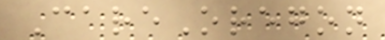CareOregon
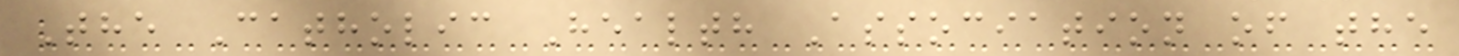The Catholic Health Association of the
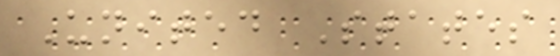United States
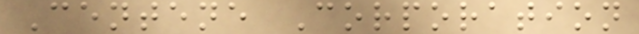Centene Corporation
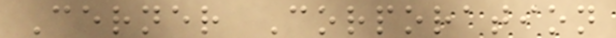Cerner Corporation
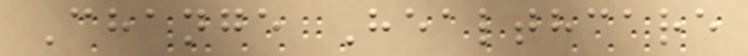Change Healthcare
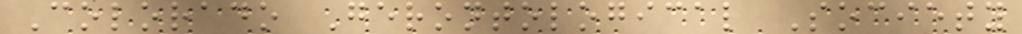Colorado Gerontological Society
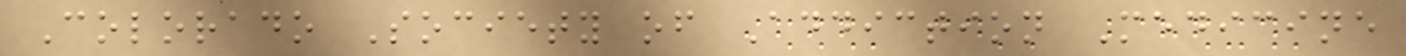Colorado Society of Addiction Medicine
